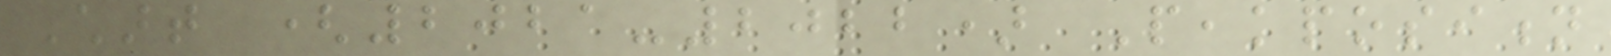Chart (2021-2022) Peakposition
